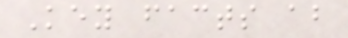Key facts about
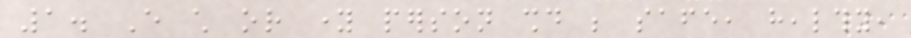1. Every child or young person should be safe, healthy,
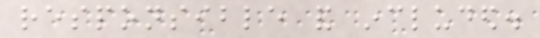responsible and included.
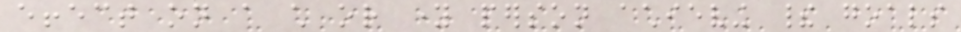effect on a child or young person achieving their goals
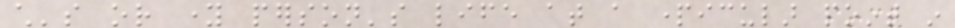child's or young person's life at a particular point in
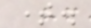time.
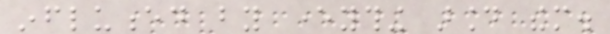influenced by everything around them.
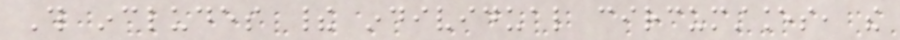This includes their individual circumstances, the
